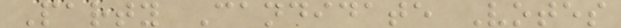Party Candidate Votes
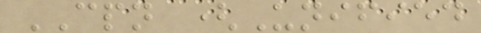CPN (Unified
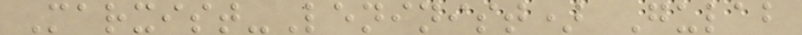Marxist-Leninist) Gulab
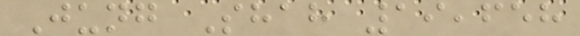Jung Shah 19,658
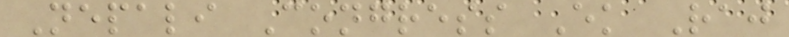Nepali Congress Ek Raj
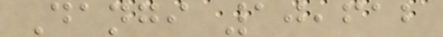Dangi 10,612
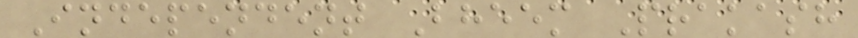Independent Bheem Prakash
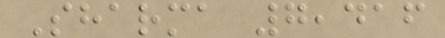Sharma 7,416
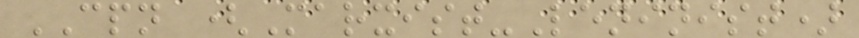CPN (Marxist-Leninist)
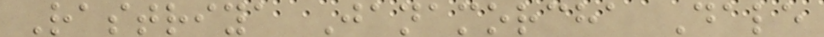Rastriya Janamorcha Dale
